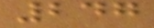247
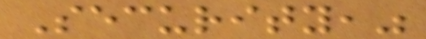Security,"
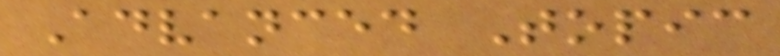Advanced Topic
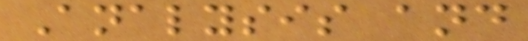Analysis and
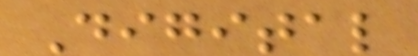Digital
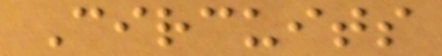Circuits
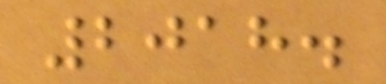2018.
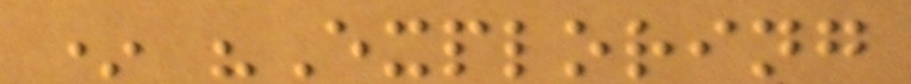* "Exploring
